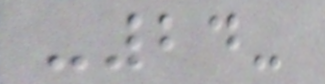-24-
